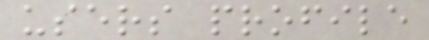users profile
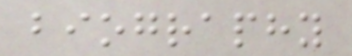biography
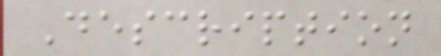Description
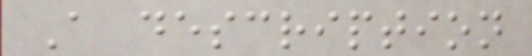A description
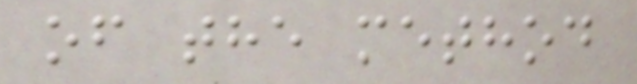of the method
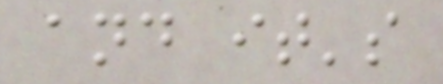and it's
